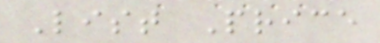List Price
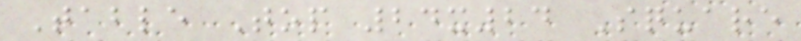Table Top 24x24 Square
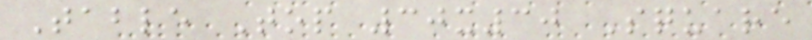Table Top 30x30 Square
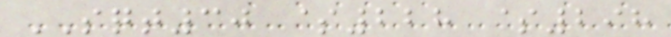SQT30 $228 $298
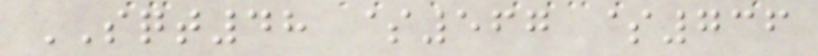SQT48 $567 $736
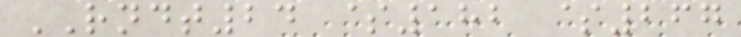RNDT24 $182 $267
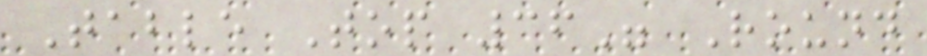Table Top 36" Round
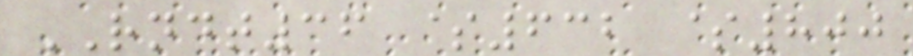RNDT36 $632 $800
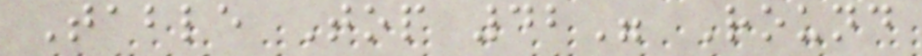Table Top 42" Round
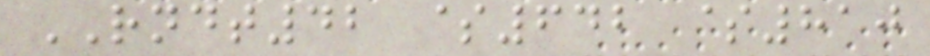RNDT42 $642 $810
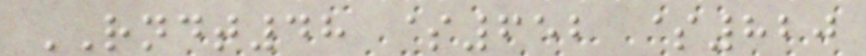RNDT48 $652 $820
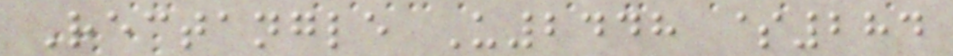Rectangle U2448 $284
